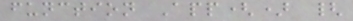function App() {
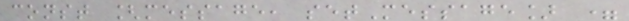const [message, setMessage] =
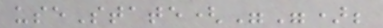useState("");
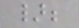};
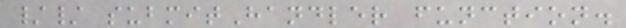// submitHandler function.
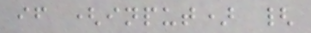if (input) {
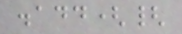.add({
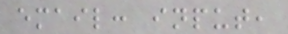email: input,
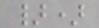})
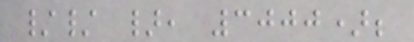// }, 3000);
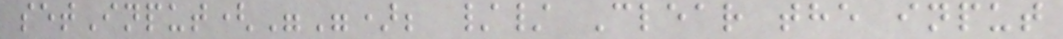setInput(""); // Clear the input
